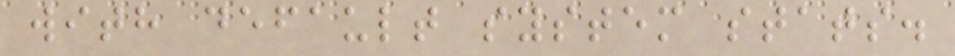with default system stats.
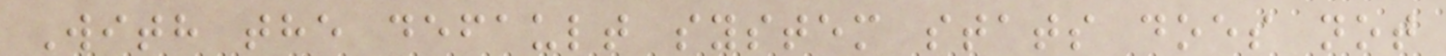With the default system stats does not
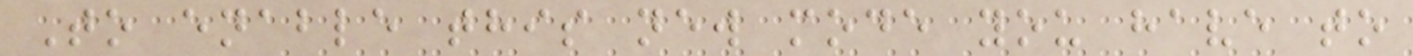To enable this new mode you have to
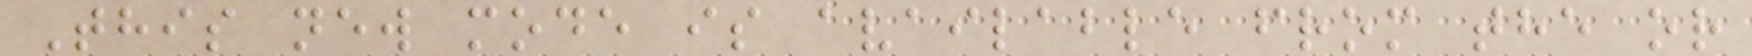This new mode is available from the or
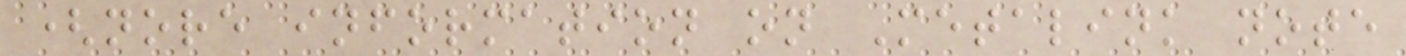(nore information on Metalink note
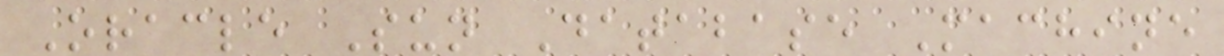Oracle Sun Database Machine
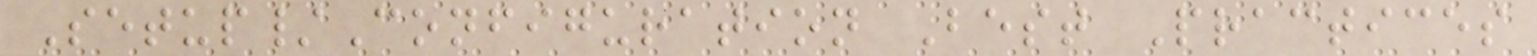Setup/Configuration Best Practices
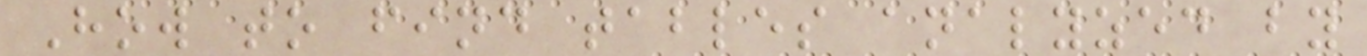How to find tables analyzed by
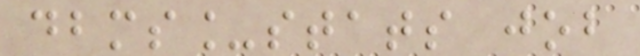dbms_stats job
